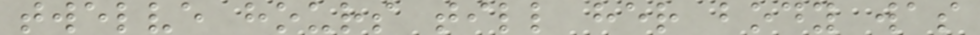twelve hours till her body was
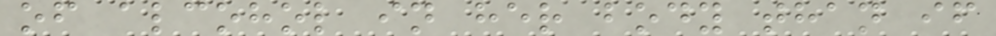of alcohol in her body than if
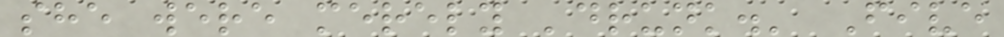she were merely 'drunk.' Five
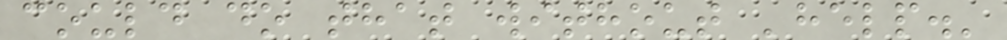could do that without 'help.'
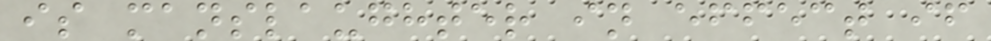is manslaughter in effect if
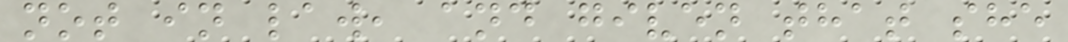not in law, and given that she
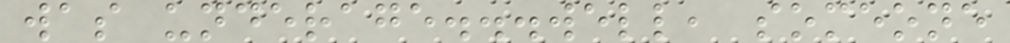was underage...well, someone
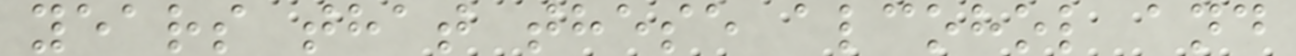years that these alcohol and
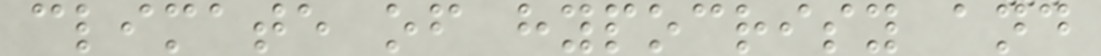climate of hypocrisy and
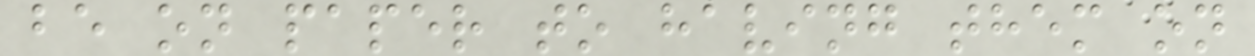be on paper to having them on
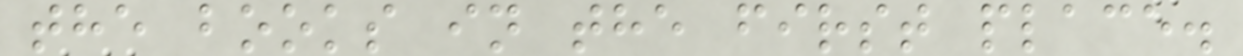the books in the first place.
